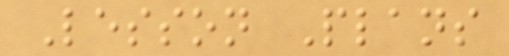Lesson Plans
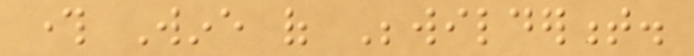through Wine of Bewilderment.
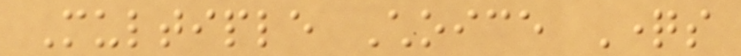Multiple Choice Questions
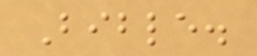Bible.
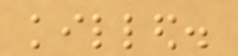killed.
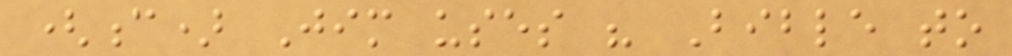(c) Jim uses his Bible to
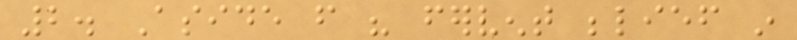2. Aside from his fervent belief in
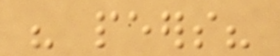his peers?
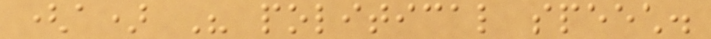(a) His political speech.
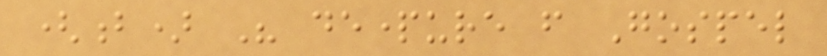(b) His departure from Gospel
